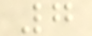7
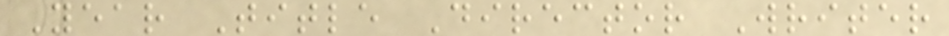Year Title Director Writer
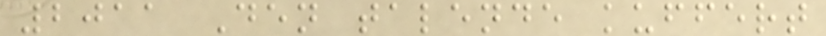2011 Den talende kuffert
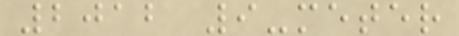2012 9-meter
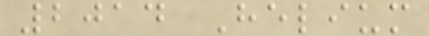2014 Helium
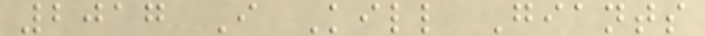2017 I Kill Giants
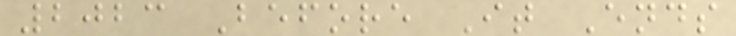2023 Before It Ends
